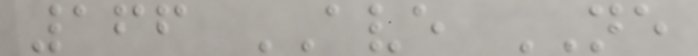166 AVE NE
